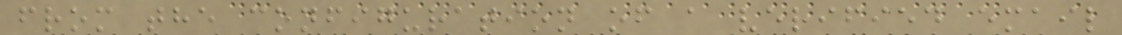from the configuration of a verified email
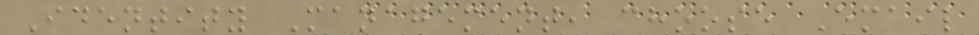Identity Management, choose Email
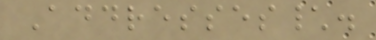Addresses\.
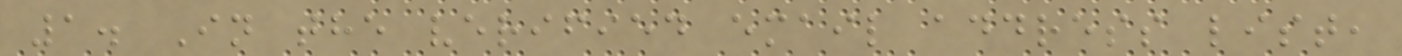1. In the verified email address list,
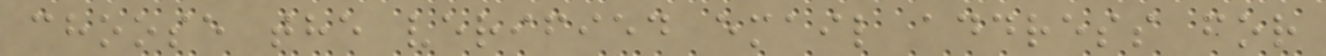choose the verified email address for
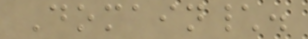Domain\.
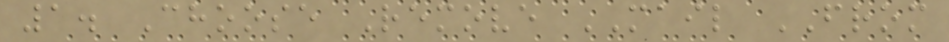1. Choose Remove MAIL FROM
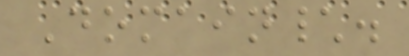Domain\.
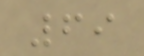69
